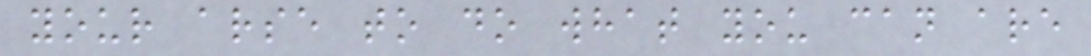your arse to do what you can are
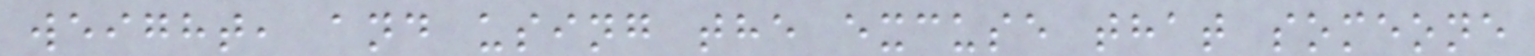weight, and using the excuse that someone
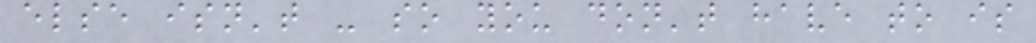else isn't - so you don't have to is
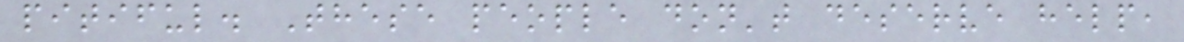pitiful. These people don't deserve help,
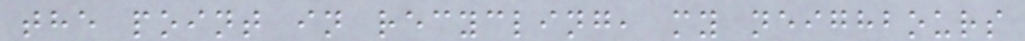the point in recycling, my neighbours
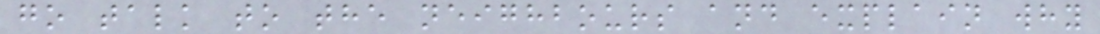go talk to the neighbours and explain why
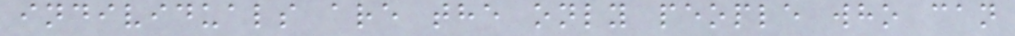individuals are the only people who can
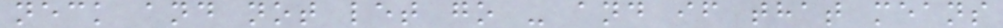neck and not let go - and if that means
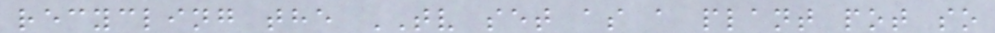recycling the TV set as a plant pot so
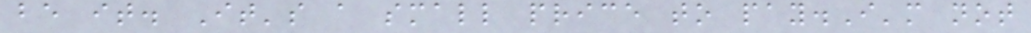be it. It's a small price to pay.I'm not
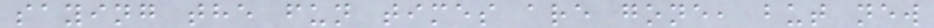saying the fun times are gone, but new
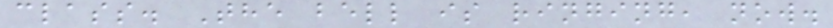class. The bell is ringing, now.
